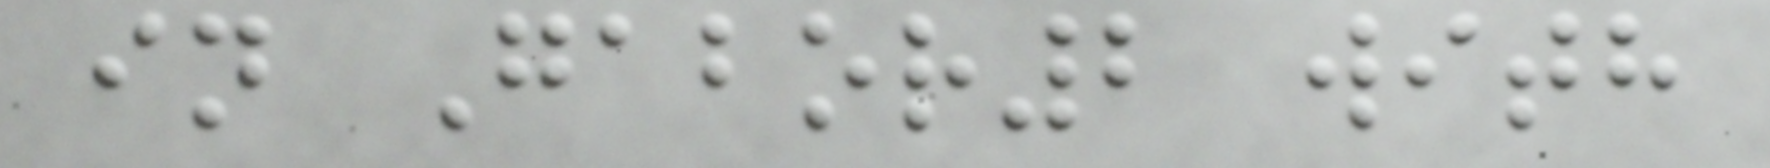in Gabor2 with
